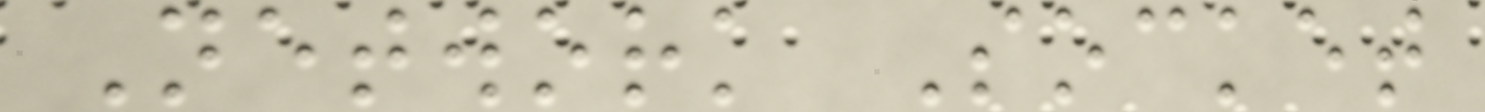Network Socket
